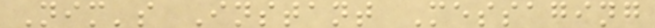Nim's Instant Messaging
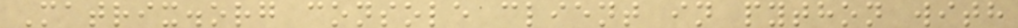Matrix.org console client in python with
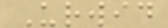Urwid
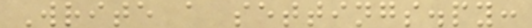Write a settings.py:
